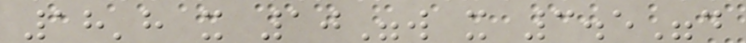18'h x 10"w x 3.5"d
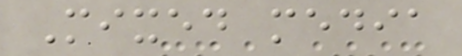Mixed media
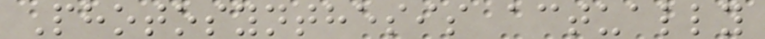Photosynthesis actually
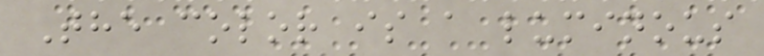The color is a luminous
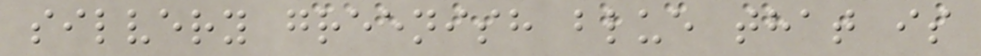silvery greenish blue that is
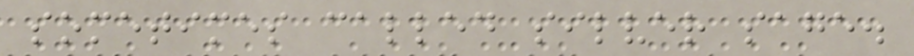sometimes called silver sage.
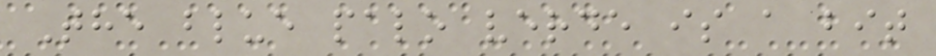The blue palo verde is a bit
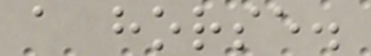a horse.
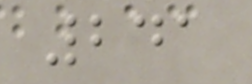241
